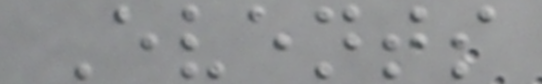Events
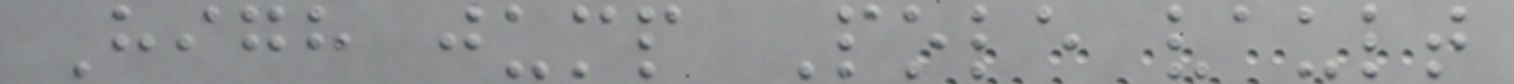High jump Pole vault
